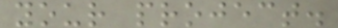your project.
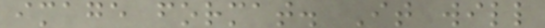image format. It will
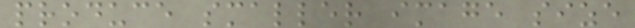produce smaller image size
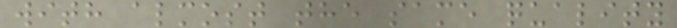with almost the same quality
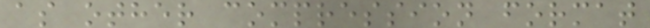as other compression format
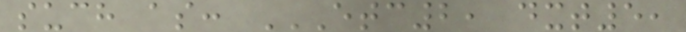such as: ETC2, DXT5,
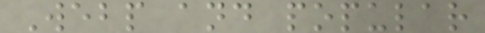Webp and popular
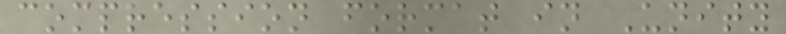compression format in Unity
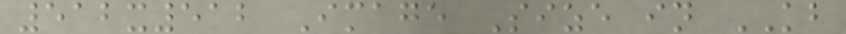512x512 Image Size in KB
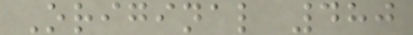Original 480
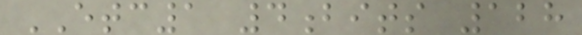ETC1 4bits 128
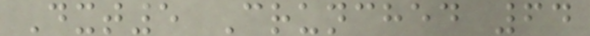Dxt5 Crunched 64
